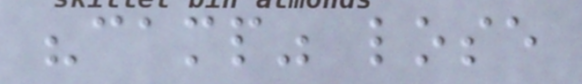"camp" lose
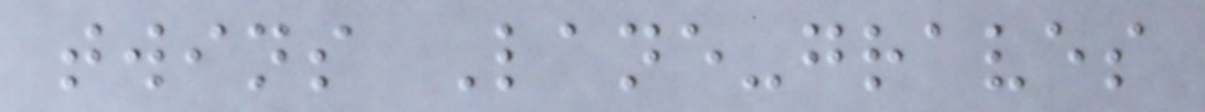twins Lane-graves
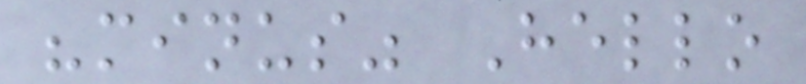"minus" Hello
